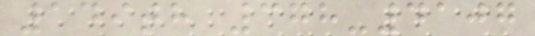149th 378-4107
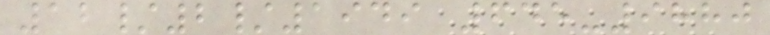12/2/1949 645-9880
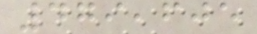479,605
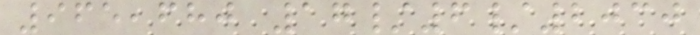965,680 17/6/2030
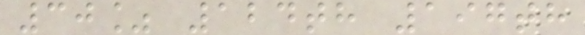30% 124th 197th
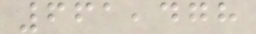661,478
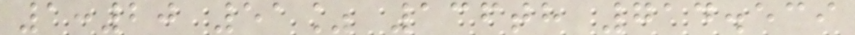1:20 51% 136th 714.539
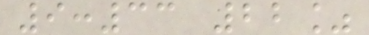9:33 22%
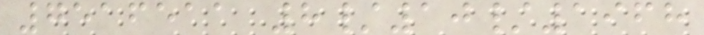7516511 8/10/1968
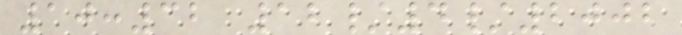10:32 12/4/2002
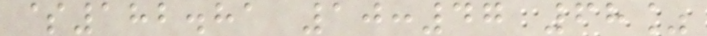$182.81 10:47 68%
